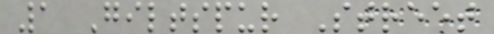1 Giltspur Street
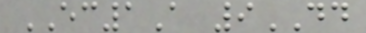EC1A 9DD
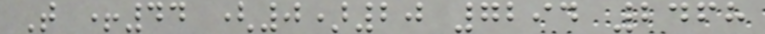T +44 (0)20 7294 2468
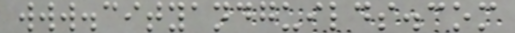www.cityandguilds.com
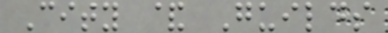City & Guilds
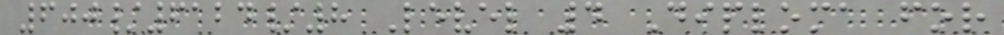600/6124/8 Level 4 Diploma for
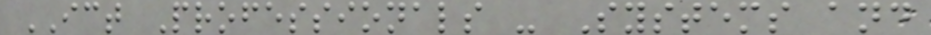ICT Professionals - Systems and
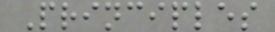Principles
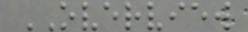OVERVIEW
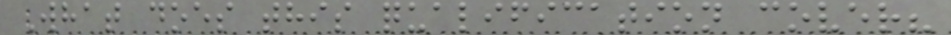What does this qualification cover?
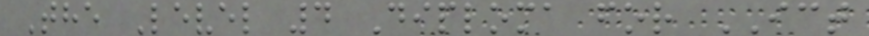The Level 4 Diploma for ICT
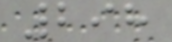298
